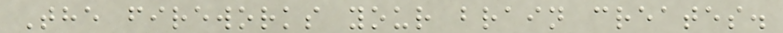The fireworks your brain creates.
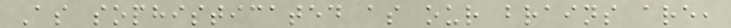As sophisticated as our brains are,
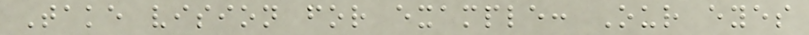Take vision for example: Our eyes
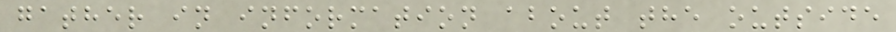gather in information about the outside
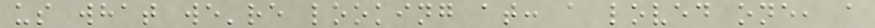us what we're looking at: a loved one, a
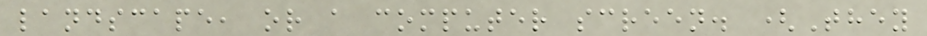landscape, or a computer screen. (They
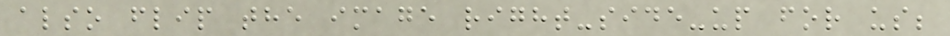also flip the image right-side-up for us;
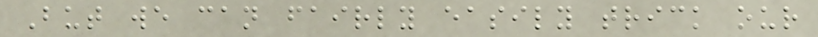But we can fairly easily trick our
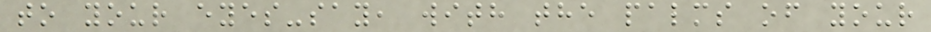to your eyes-say, with the palms of your
